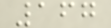167
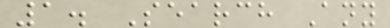1. Search Any
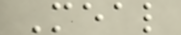Meal
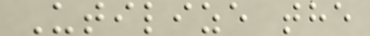Utilize the
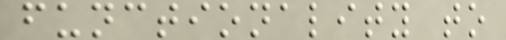functionality to
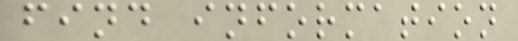find information
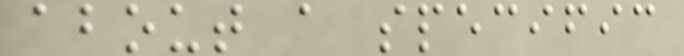about a specific
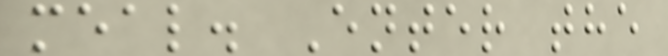meal. Enter the
